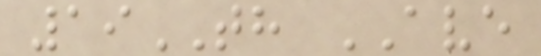19TH AVE
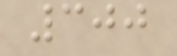300
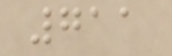711
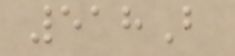518B
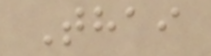Thai
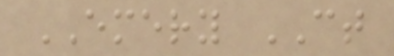EMERY CT
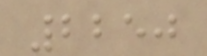2250
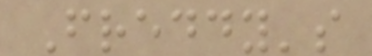Freddy's
